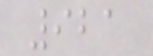921
